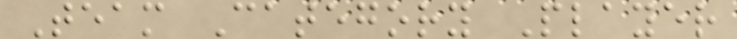Team Category Player
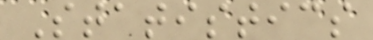Statistics
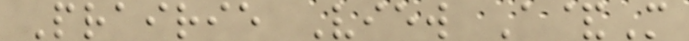Prairie View A&M
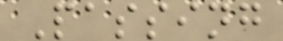Passing
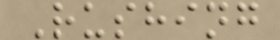Rushing
